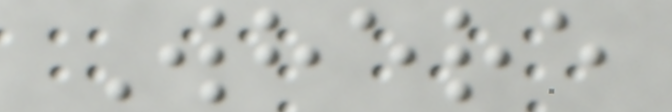Where
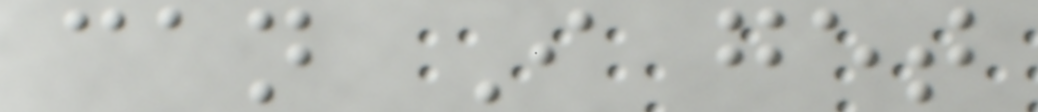can I get
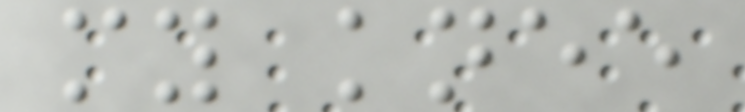my knee
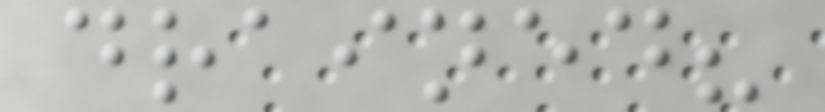drained?
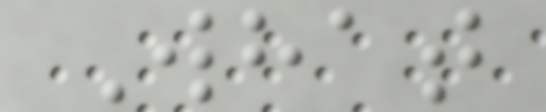What
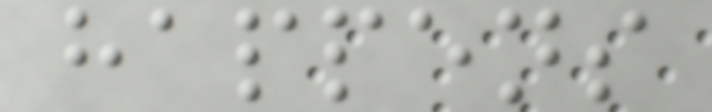happens
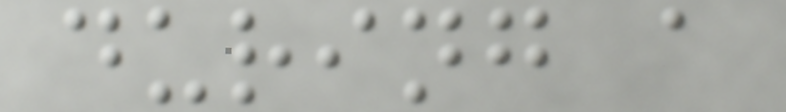during a
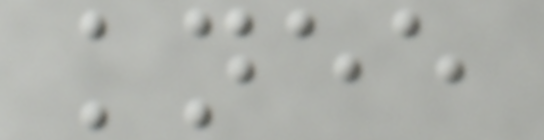knee
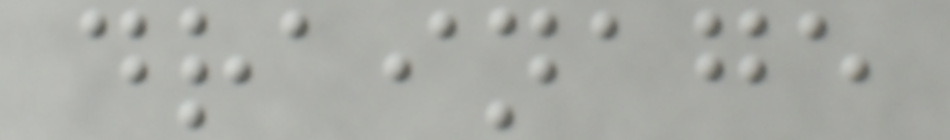drainage
